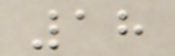18
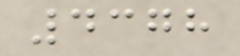4378
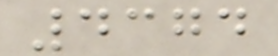4374
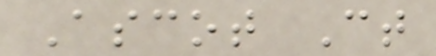Ascot Ct
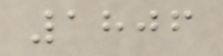1806
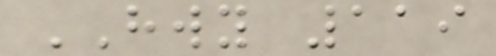HWY 119
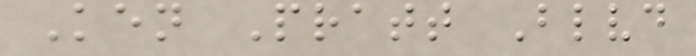Ken Pratt Blvd
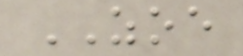ZOE
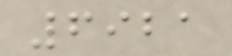6921
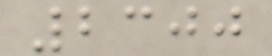2300
